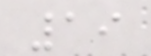19
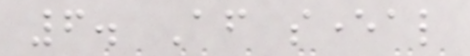6. After several
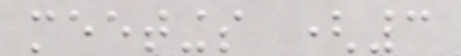meetings (3
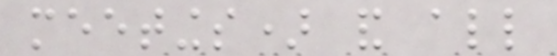meetings) and all
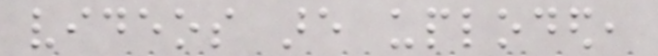videos are uploded,
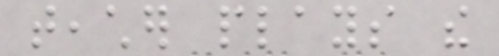teacher plays the
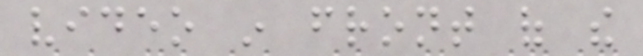video in front of the
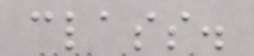class.
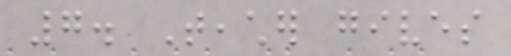7. Teacher gives
